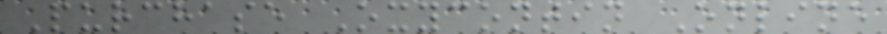Purchase Oxycontin Online
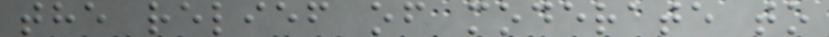the relief of moderate to
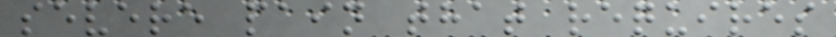severe pain that requires
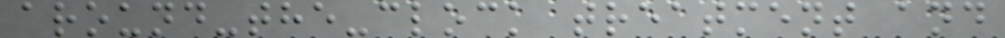around-the-clock treatment and
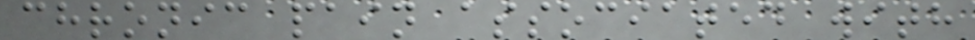chronic pain associated with
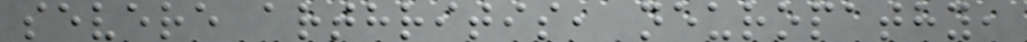severe arthritis, neuropathy,
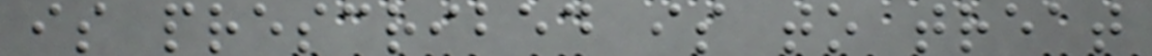is prescribed is to treat
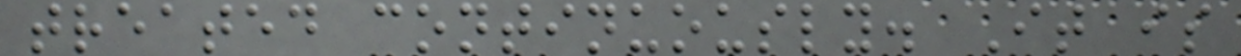treated continuously. It is
